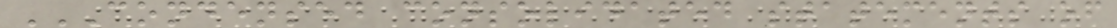CONDENSED CONSOLIDATED STATEMENTS OF
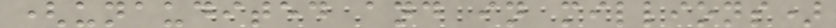(unaudited and in millions)
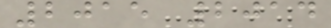2015 2014
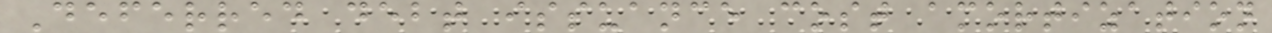Deferred debt issuance cost amortization
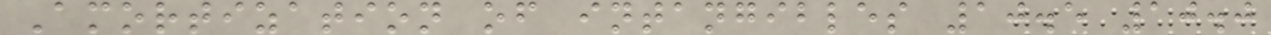Amortization of intangibles 10.5 10.0
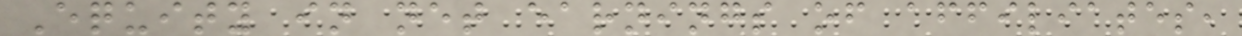Equity in net earnings of affiliates,
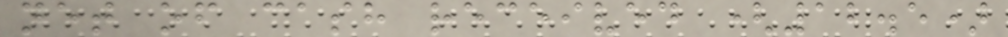net of cash received (12.5)
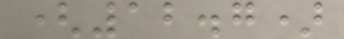(12.7)
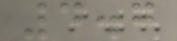4.7
